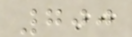700
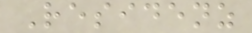Residenz
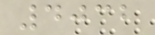4032
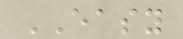EASY
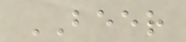BEER
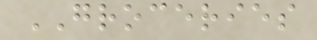GROCERIES
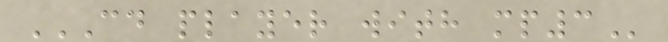CD PLAYER WITH MP3
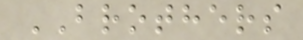BROTHERS
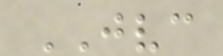JVC
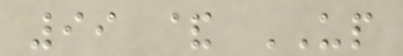99 & UP
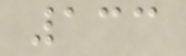133
